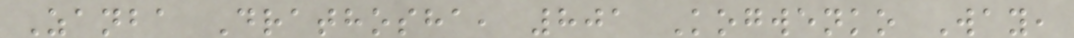Zanba Drathosha, 801 Kogwenko Way,
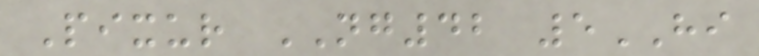Pixur NG42 5HI
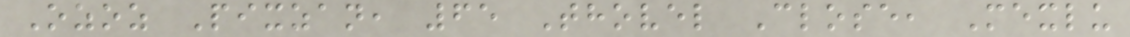Ozoz Pixzan, 65 Thovel Close, Mexlu
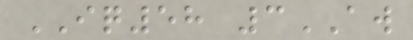IQ58 3AW
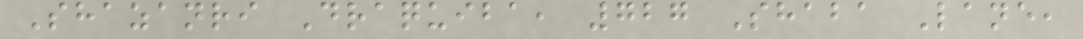Shazanri Draquiba, 727 Shaba Lane,
